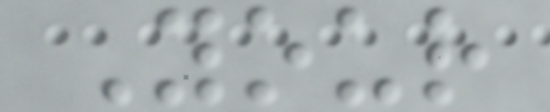Your
